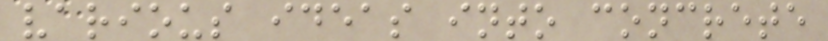various ideas into concrete
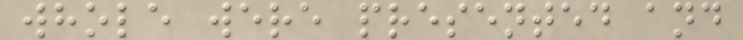whole were presented and
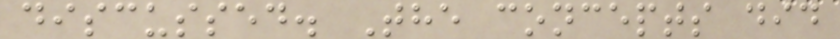discussed. The concepts did
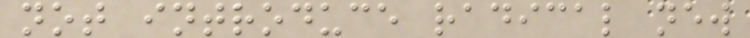not introduce radical new
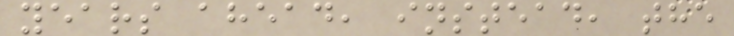years ahead, instead, the
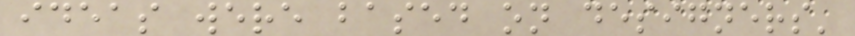ideas were based on designers'
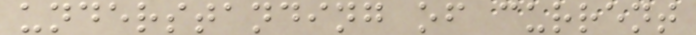understanding of current
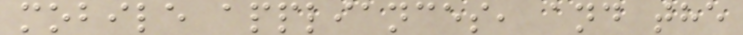mobile appliances, and the
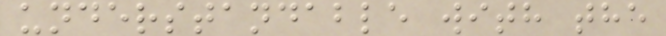understandable with the
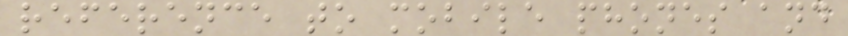reference to mobile phones and
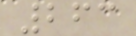263
